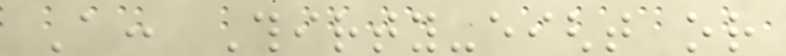A: Thirty-eight or
